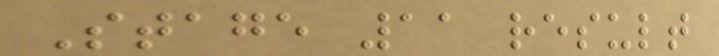Stage 11 result
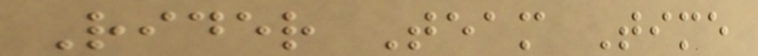Rider Team Time
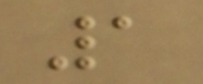1
